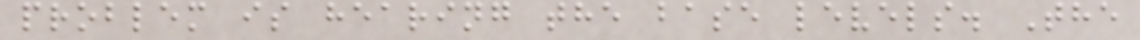problem is hearing the base levels. The
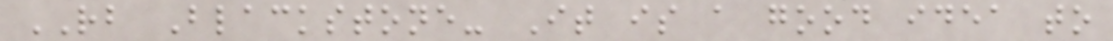RB Blackstone- It is a good idea to
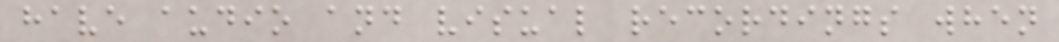have audio and visual recordings when
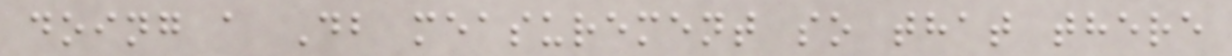doing a Db measurement so that there
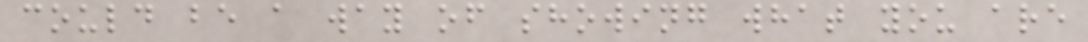could be a way of showing what you are
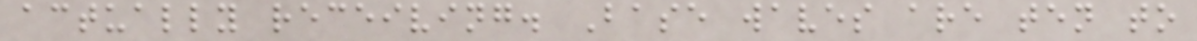actually receiving. Base waves are ten to
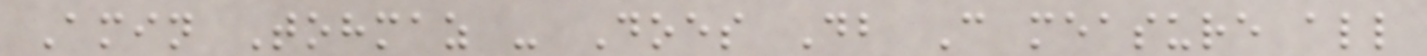Amin Tohmaz - Does Db C measure all
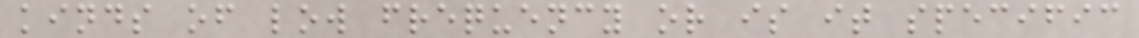kinds of low frequency or is it specific
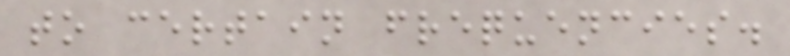to certain frequencies.
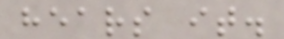hears it.
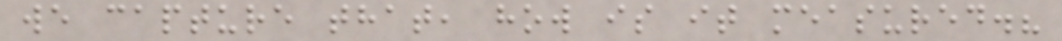we capture that, how is it measured.?
